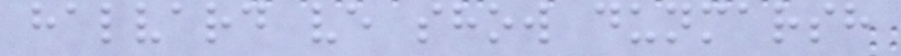halvard ve show dunmarsh
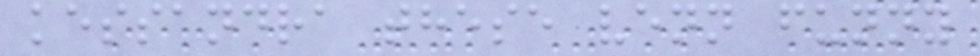kessandra these venn funny
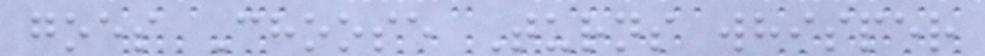goes Choose Turns whisper
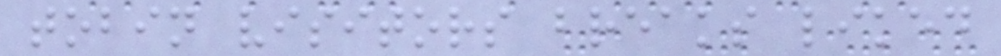tobin visitors breaks liked
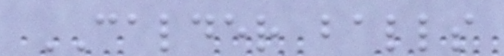CALDER balls
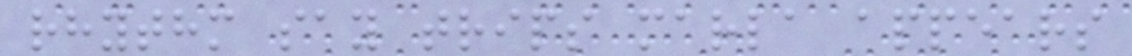rhythm say trips marla appears
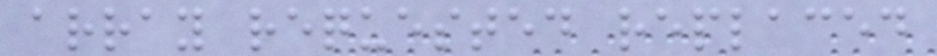array requested replaced
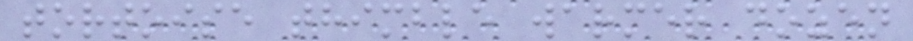tortoise thimble warmer dozen
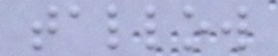tallow
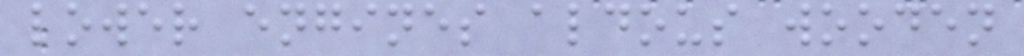lower engines aldous wooden
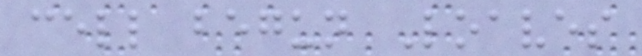cell begun Loaves
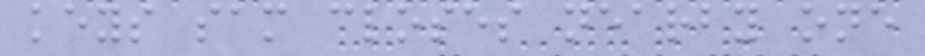keys sam closes nearby one
